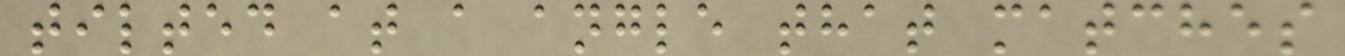tilted at a angle that matches
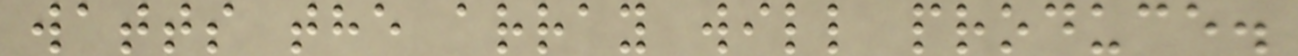watts the array will produce.
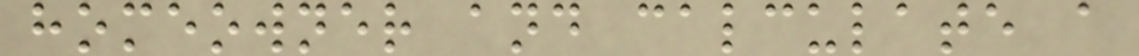homeowner and calculate a
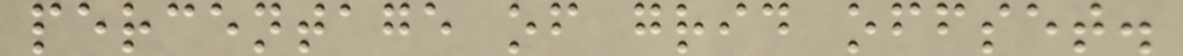percentage of grid offset.
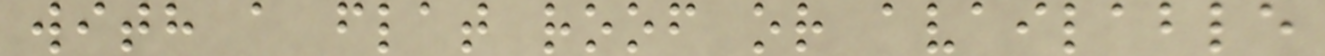with a flat roof or available
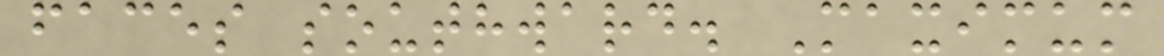faces southward. Maximum
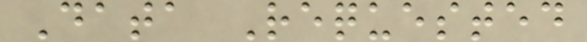Data Requested
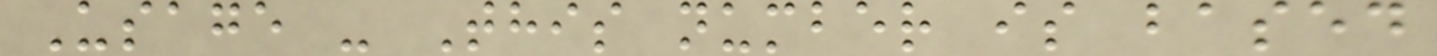Usage - This number is based
